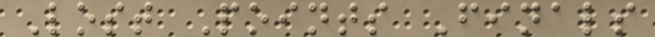Lost Points Finals
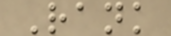Rank
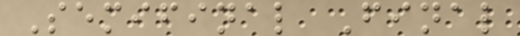Semifinal Final
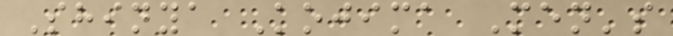Shinya Kojima Men's
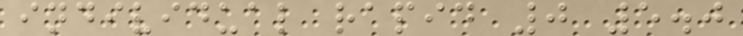individual rapid 0 5.0
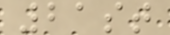21st
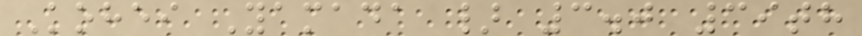Kohei Yamada } 3.0 39th
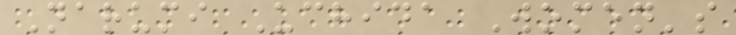Narumi Uchida Women's
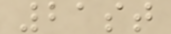21st
